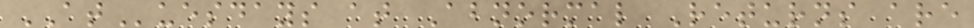ATuesdays at Abnormal Returns are
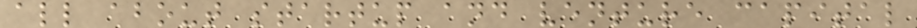all about startup and venture capital
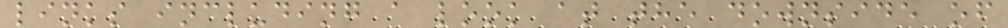links including a look at the downside of
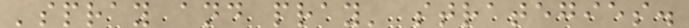'spray and pray' strategies.
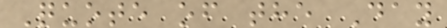Quote of the Day
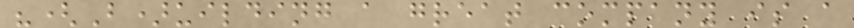"(B)uilding a great company is a
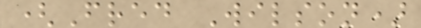(Fred Wilson)
